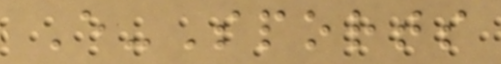E-Sports
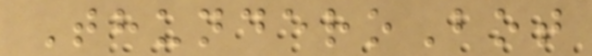ThunderoBot
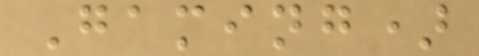Gaming)
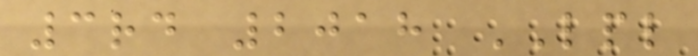3rd 2018 LPL
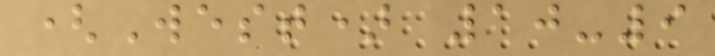(West) 10-9
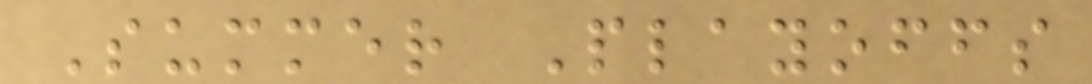Summer Playoffs
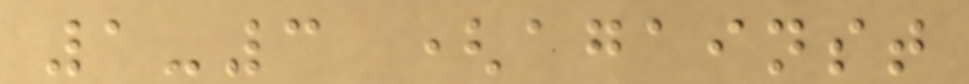1-3 (against
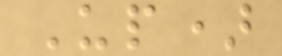Up)
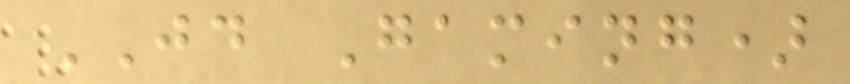JD Gaming)
